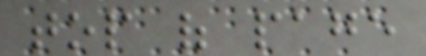top of page
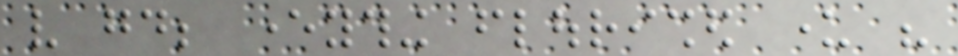very good; everything flourished under his
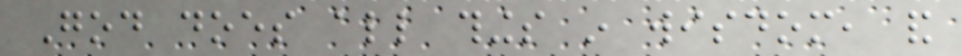God does all things in wisdom, and
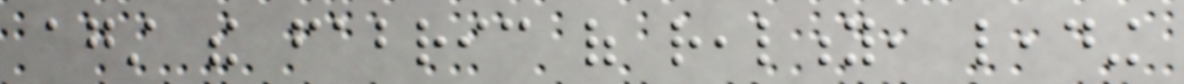against the fabric of reality, leading
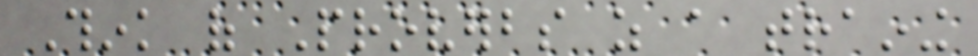Think of Proverbs as a training
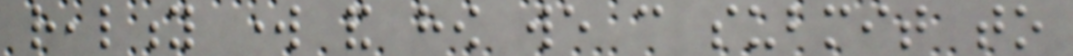reality work and how we can submit to
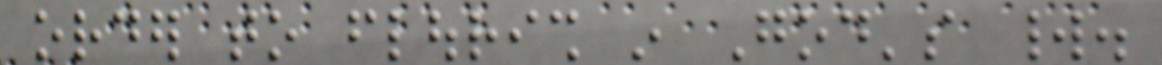order to flourish in God's world.
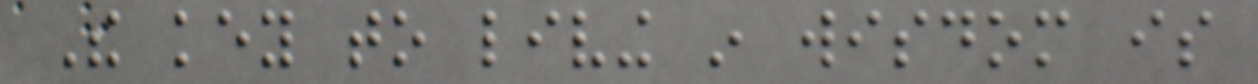The key to living in wisdom is
